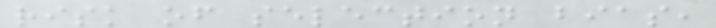risk of selection bias,
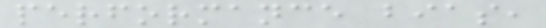performance bias,
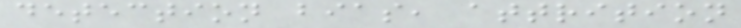detection bias, attrition
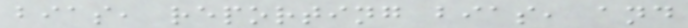bias, reporting bias, and
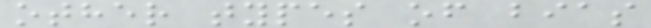other types of bias
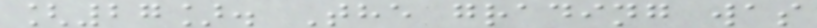[27]. The grading was
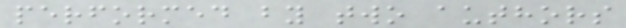performed by two authors
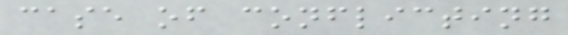case of conflicting
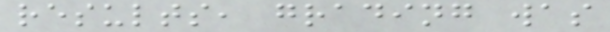results, grading was
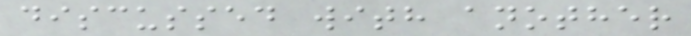discussed with another
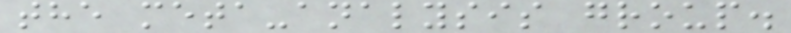the meta-analysis group.
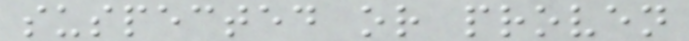suspected or proven
